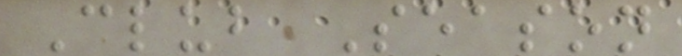Club Season
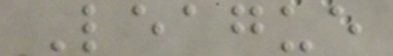League
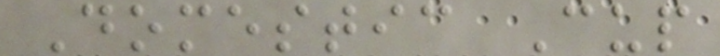Domestic Cup
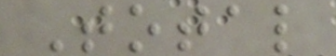Total
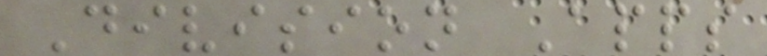Division Apps
